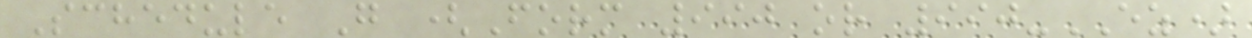Schedule G (Form 990 or 990-EZ)
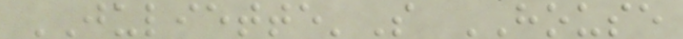JULIETTE'S HOUSE
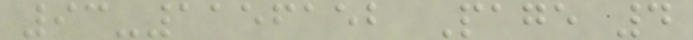93-1156152 Page 4
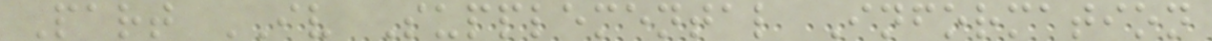Part IV Supplemental Information
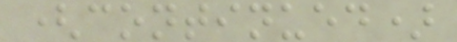(continued)
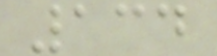134
